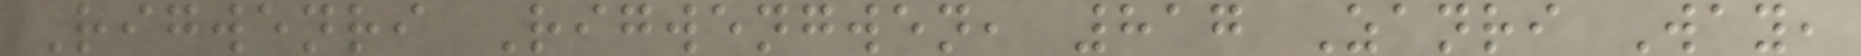Rigwenri Rigwengwen, 817 Zanri Way,
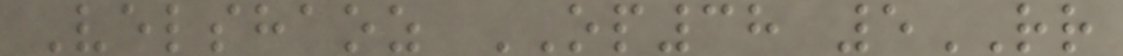Velshaoz OP38 5RR
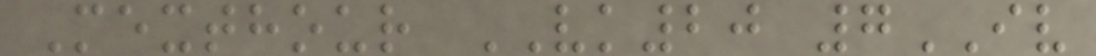Mexthour VK20 7IV
